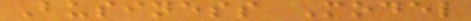Business Model
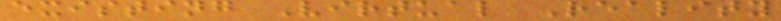existing Virtual Reality
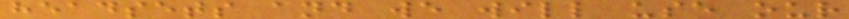headsets and we will use our
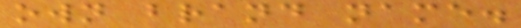own brand name.
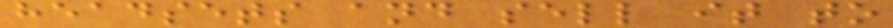headsets and sell it to
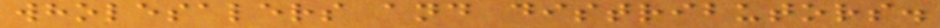wholesalers and distributors.
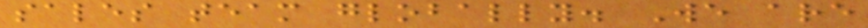sales team globally. We are
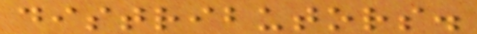distributors.
